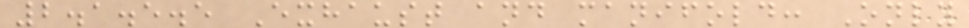2.1.5.5 Exhaust and manifold: Only
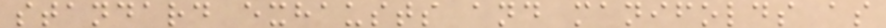standard exhausts and manifolds as
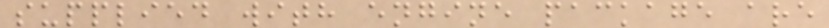supplied with engine package are
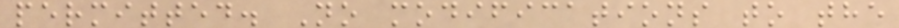permitted. No modifications to the
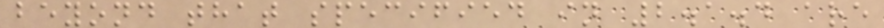beyond that specified in 2.1.4 are
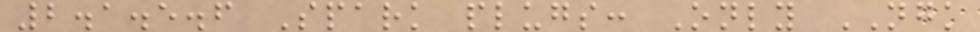2.1.5.6 Spark plugs: Only NGK
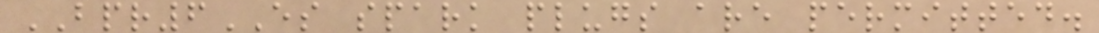BPR6ES spark plugs are permitted.
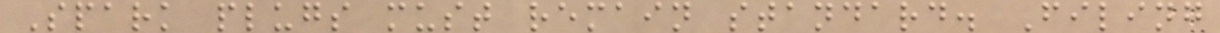Spark plugs must remain standard. Filing
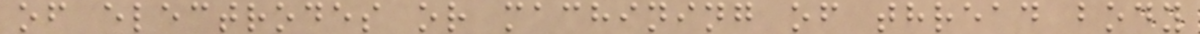of electrodes or machining of thread body
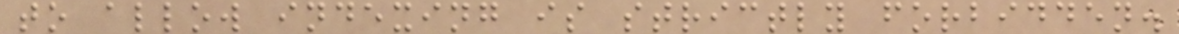to allow indexing is strictly forbidden.
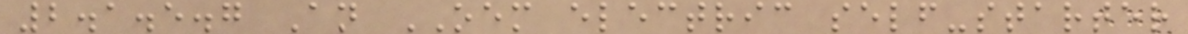2.1.5.7 An OEM electric self-starter
